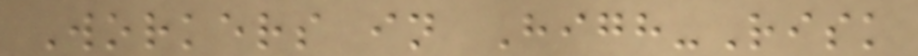Workers in High-Risk
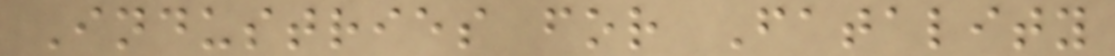Industries for Fatality
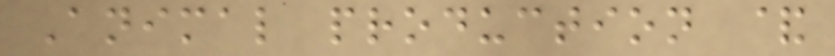Animal production &
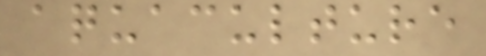aquaculture
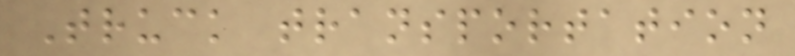Truck transportation
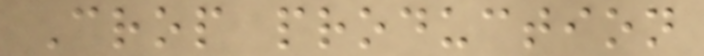Crop production
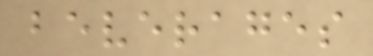beverages
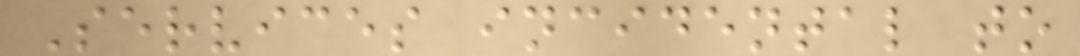Services incidental to
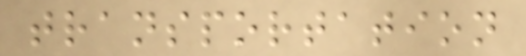transportation
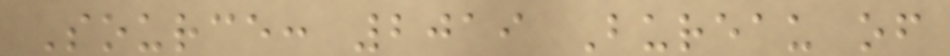Source: 2019 Bureau of
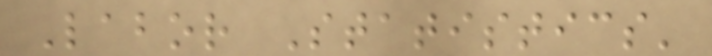Labor Statistics'
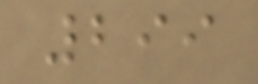299
